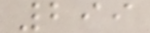299
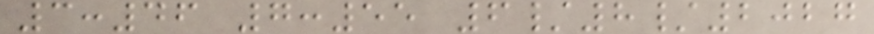3:46 7:55 6/8/2027
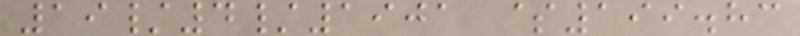19/4/1901 $199.83
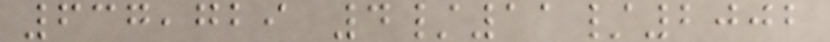637,729 4/11/2002
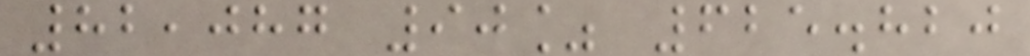82,087 90% 625.820
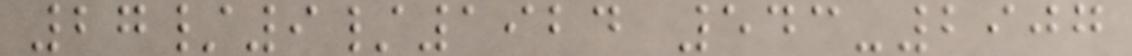27/9/1924 543-2907
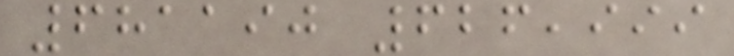681190 626,999
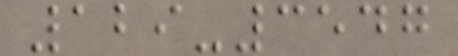129-3547
